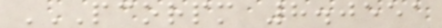PCORPM 8.0551
